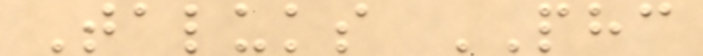Taluks PHC
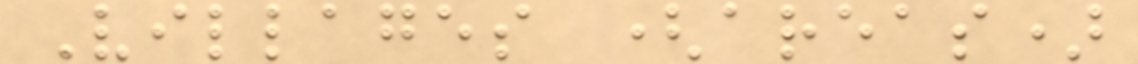Villages (areas)
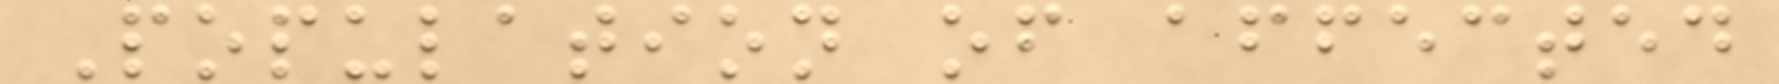Population of affected
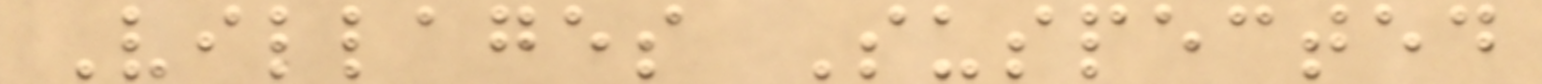Villages Suspected
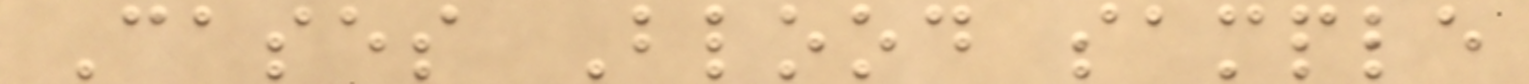Cases Blood sample
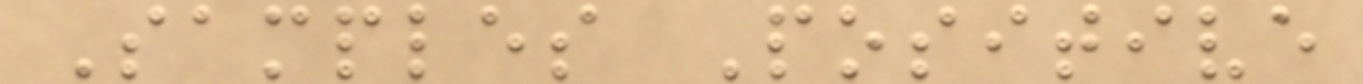Samples Positive
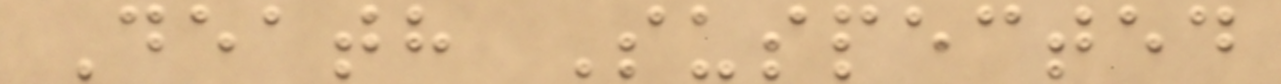Death Suspected
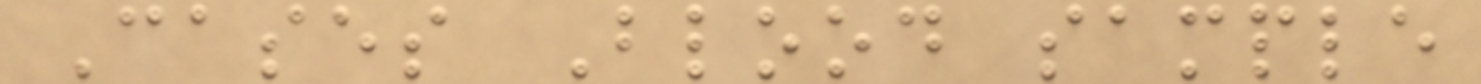Cases Blood sample
